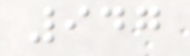947
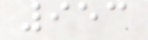953
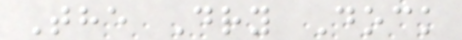The Dry Dock
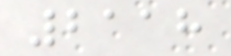2118
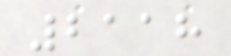2118
